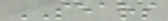SEARS
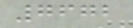7672
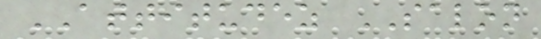ATTITUDEZ SALON
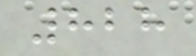828
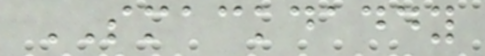SMACKDADDY
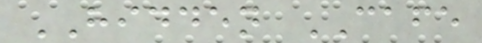HIDDEN CAFE
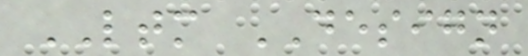LTM DESIGN
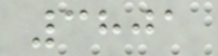3801
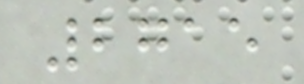2715
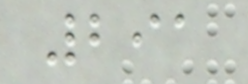291
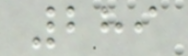289
